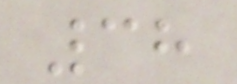38
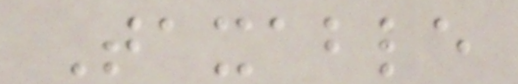Taxable
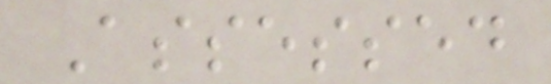Assessed
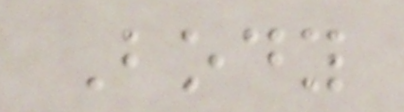Body
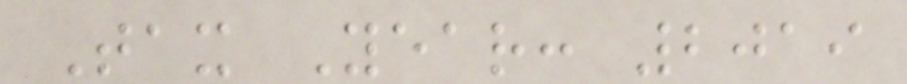Tax Year: 2019
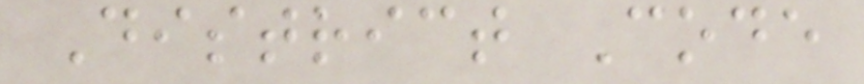District Code
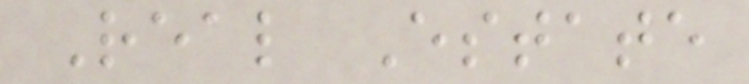Real Estate
